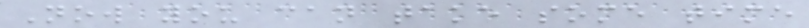Now you can take some time
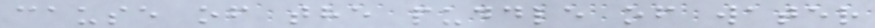cause of the puddle of water
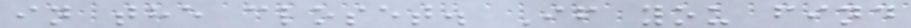in the closet. If you find
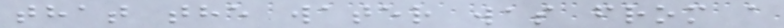that the water was from a
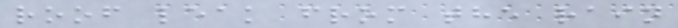roof leak from the rain
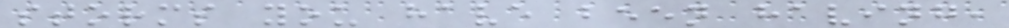storms you have been having,
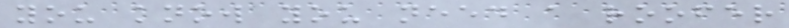you know you need a roofer
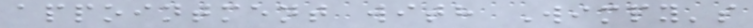appointment with Wimpy's
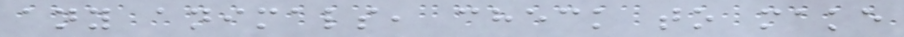any animals, check to make
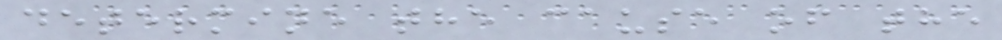determine the cause of the
